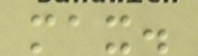max.
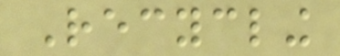Recycling
